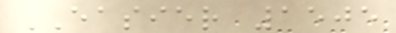EASIER 1505
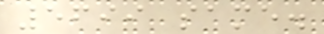5699 same.
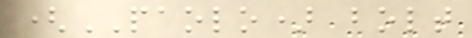(PAOLO) bolt
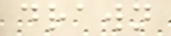drawn
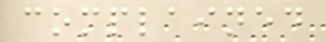complained
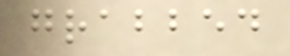grabbed
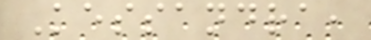Kessandra,
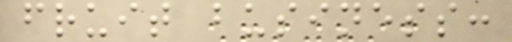fruit business:
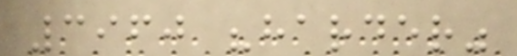3960 "harder"
